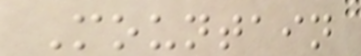Mountain
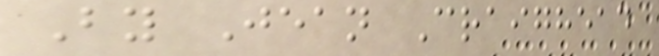By Jean Craighead
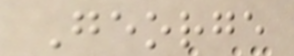George
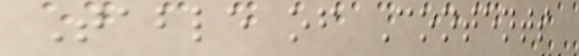Table of Contents
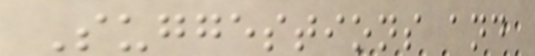Suggestions and
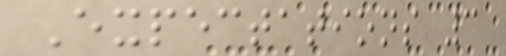Expectations 3
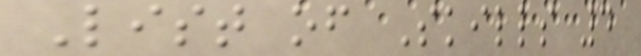List of Skills 4
